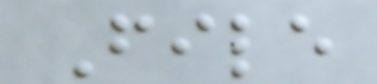File
